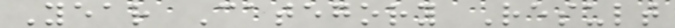Year Category Result
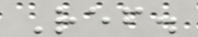Ref.
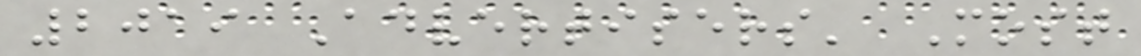2019 Advertisers' Most
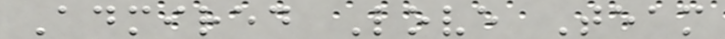Admired Love Team
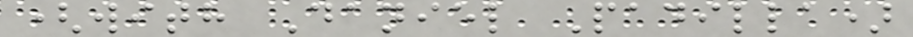(with Daniel Padilla)
